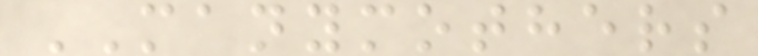MANYMOTHERS
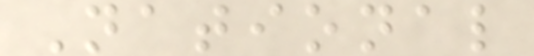National
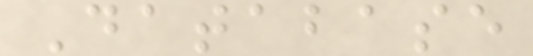Database
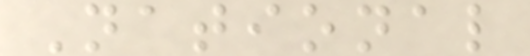National
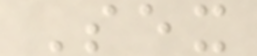Sex
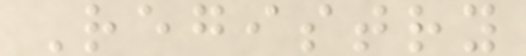Registry
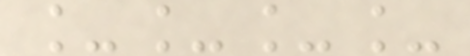____
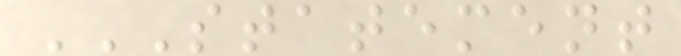STATEMENT
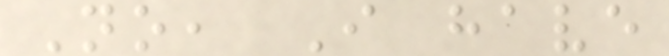No, I have
